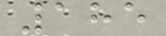185
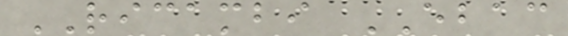RICAMBI EBAC
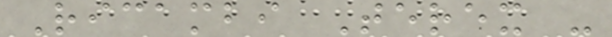Ricambi Terex -
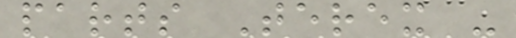parts Terex -
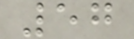57
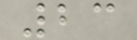23
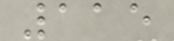115
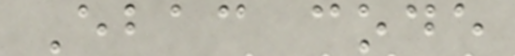Ebac code
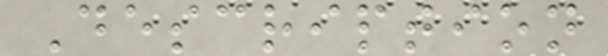Description
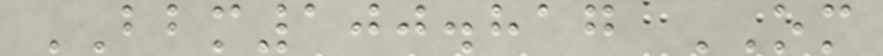BBM100.817 OM
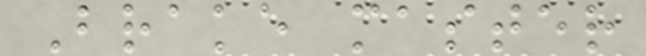Brake master
